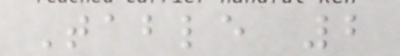Table 2
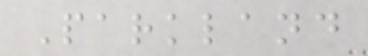Parkland
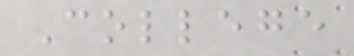College
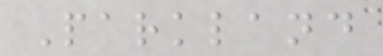Parkland
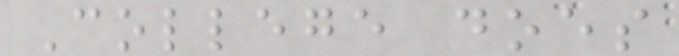College does
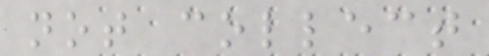not collect
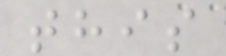this
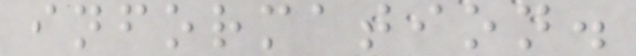information.
